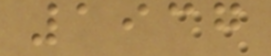1937
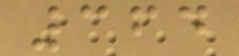364
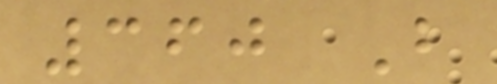360 B
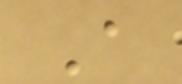A
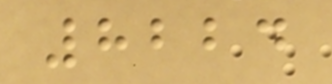8224
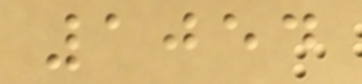1054
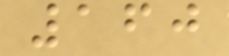160
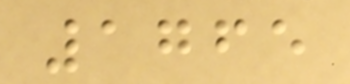1765
